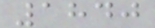1840
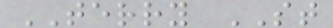TERRY ST
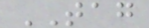TAG
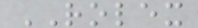ROLEX
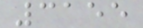3155
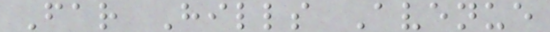Far Hills Avenue
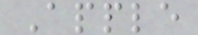Apple
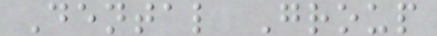Dental Group
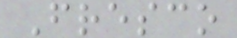Fresco
